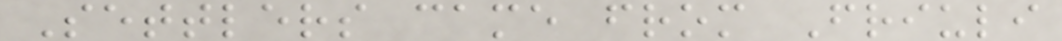Settlers came from Friuli
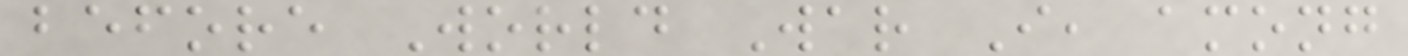before World War I, among
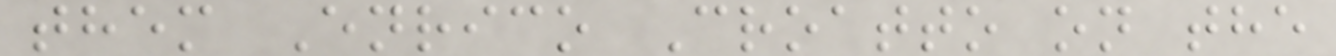them Enrico Croatto on the
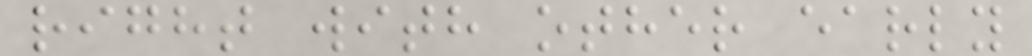right with other early
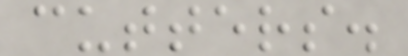cutters.
